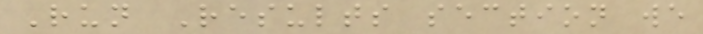Run Results section we
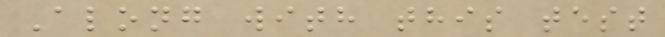Along with this test
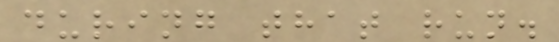during that run.
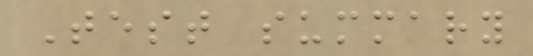Test summary
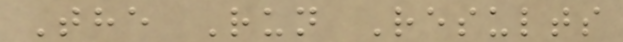The Run Results
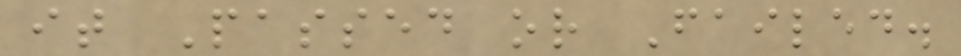it Passed or Failed.
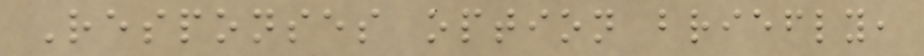Responses option briefly,
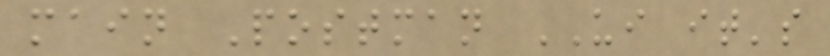main Postman UI it's
